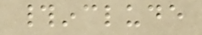#include
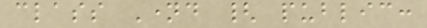class Named { public:
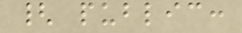{ public:
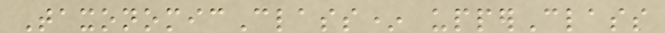TaxonomicClass* upperClass
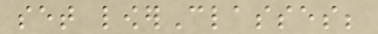set lowerClasses;
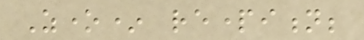Zone* repartition;
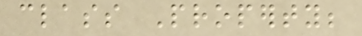class Property;
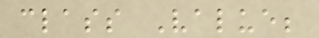class Value;
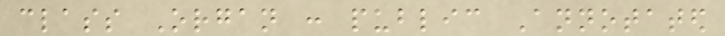class Organ : public Annotated
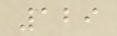129
